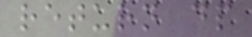return dp
